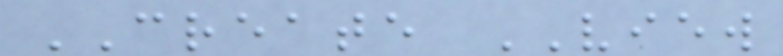CREATE VIEW
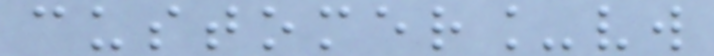customer_vw
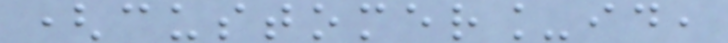(customer_id,
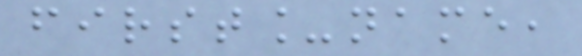first_name,
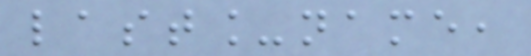last_name,
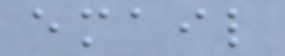email
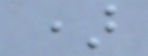)
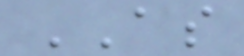AS
